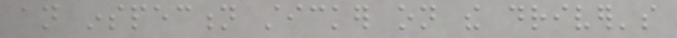an inspection sticker on the driver's
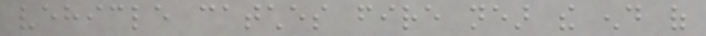vehicle catches fire near the end of
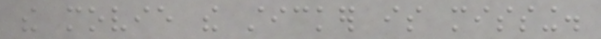the movie the sticker is missing.
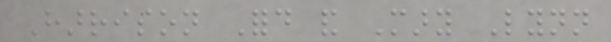Harrison Ford and Mary Lynn
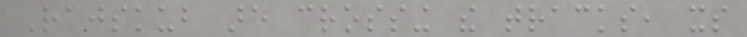Rajskub are crossing the tracks, its
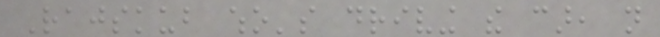Rajskub who's driving the car, not
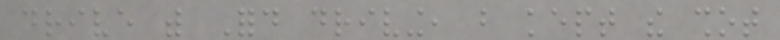drive with Ford driving, but kept the shot
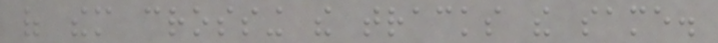of them crossing the tracks the same.
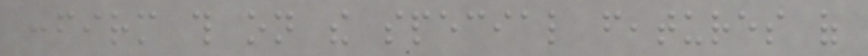confirm this on the special features of
